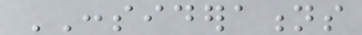CONSIDERATIONS
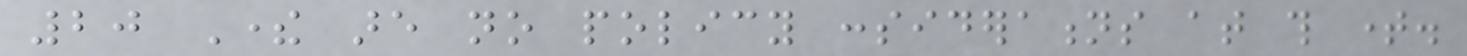20 There are no policy considerations at this time.
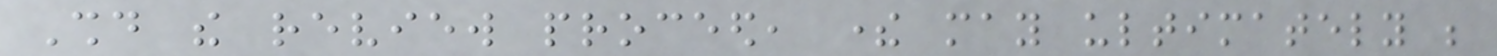Should the review proceed, there may ultimately be
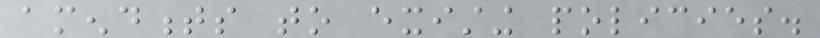amendments to existing policies.
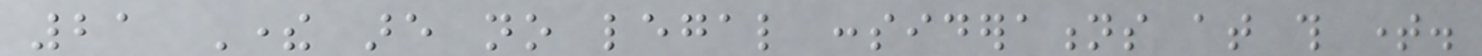21 There are no legal considerations at this time.
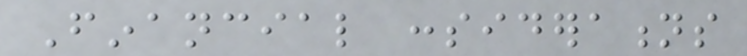Financial considerations
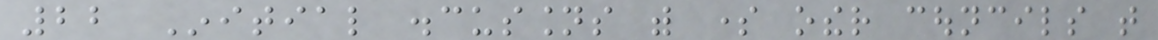22 Initial discussions with some other councils that
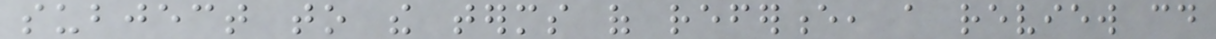subject to the terms of reference, a review could
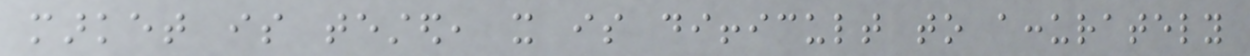market is tested, it is difficult to accurately
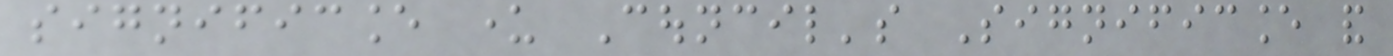significance under Council's Significance and
